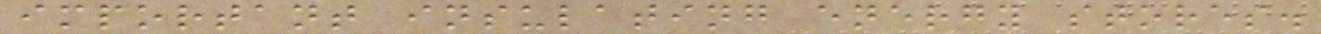important insulating energy stores.
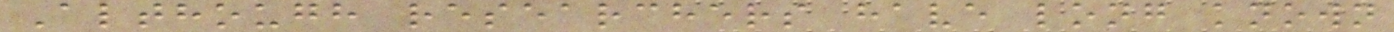Although researchers have long known
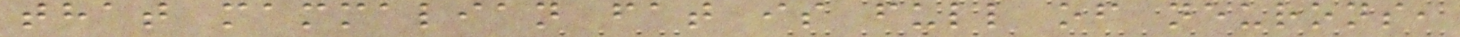that mammalian fat is full of neurons,
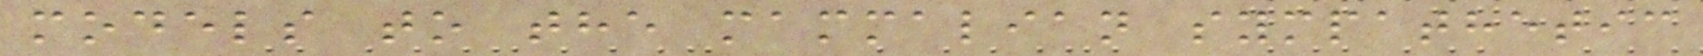models to the mammalian sympathetic
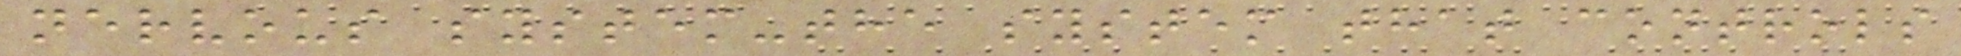nervous system-the system that controls
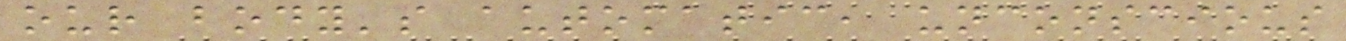our body's automatic, unconscious
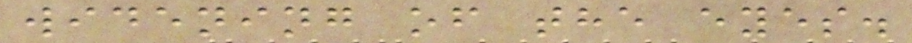widening of the eyes.
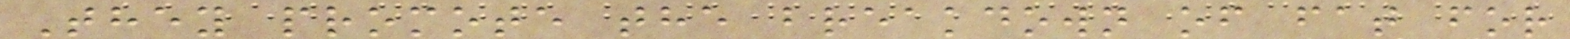They promote the breakdown of fat for
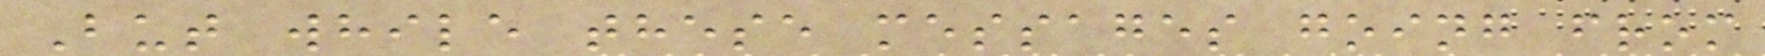But while these messages going from
